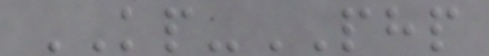KP-PHP
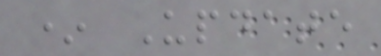* Update
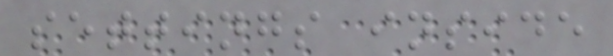settings inside
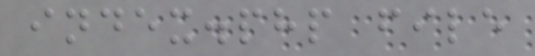index.php file
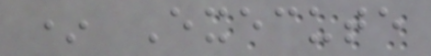* Execute
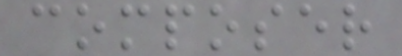composer
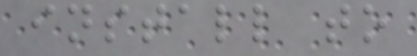install to
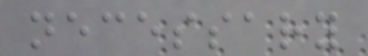necessary
